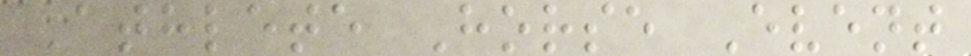Athlete Horse Event
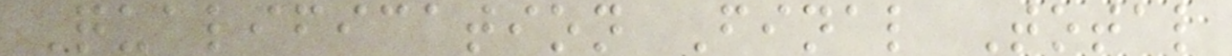Qualification Final Total
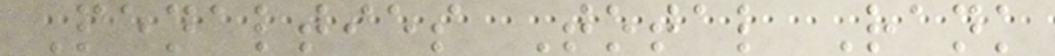Penalties Total Rank
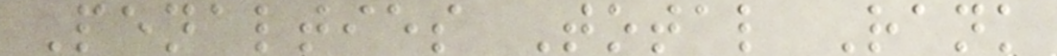Penalties Total Rank
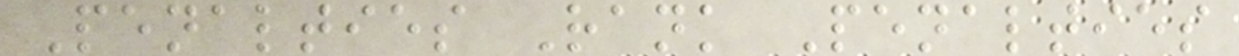Penalties Rank Penalties
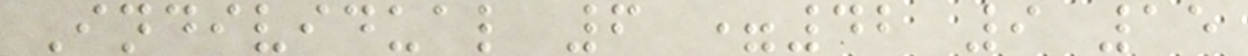Individual 6 =42 9 15
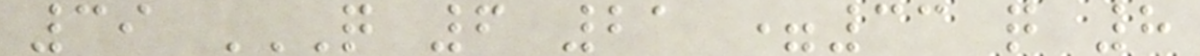39 Q 6 21 =33 Q 8
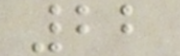22
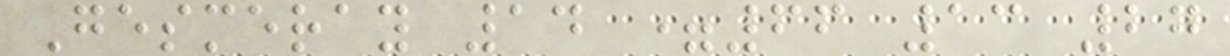Gesmeray 14 =66 13 27
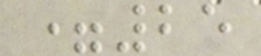=25
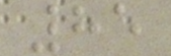85
